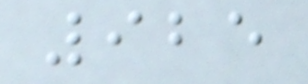925
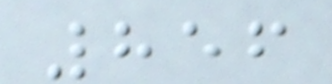856
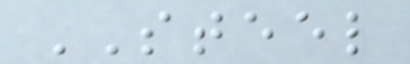STEEL
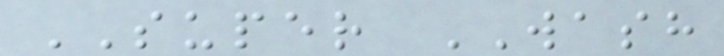SUPER WASH
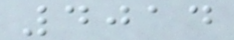4014
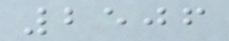2506
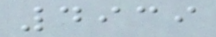4939
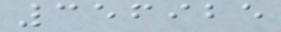356925
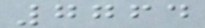7764
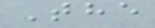The
